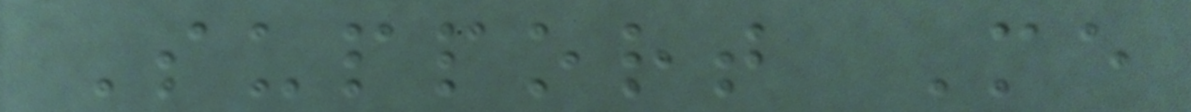Support Me
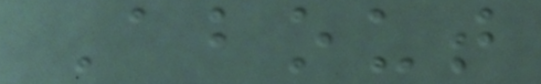About
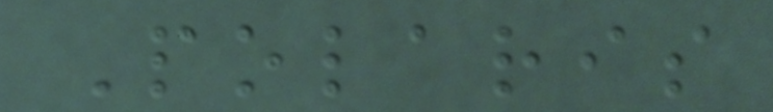Polaris
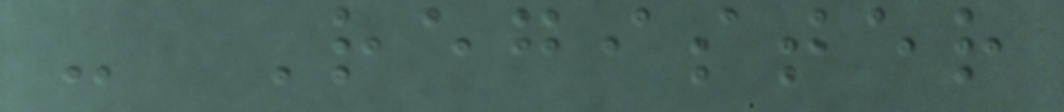- Register
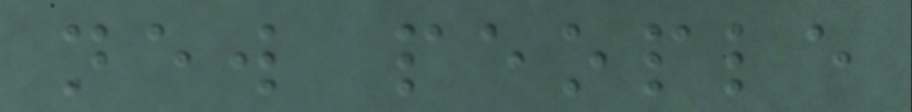new people
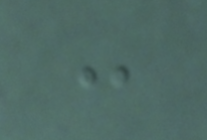:
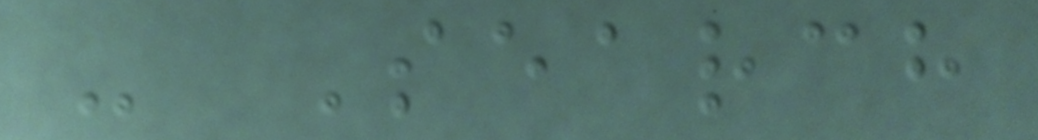- Search
